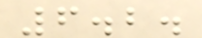6.2.
